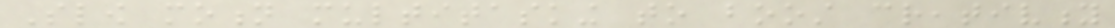Slow motion multitasking to boost creativity
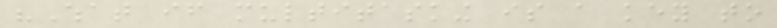"What if multitasking is a key to
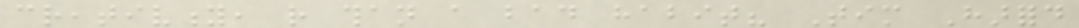creativity, rather than a bad habit? Tim Harford
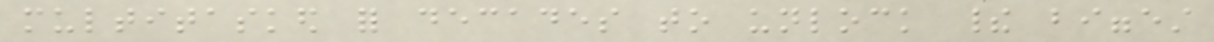multitasked for decades to unlock their biggest
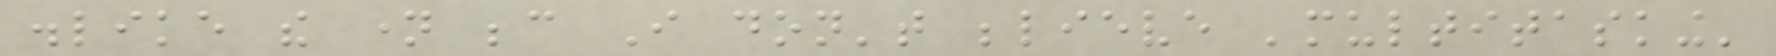dislike the name because I don't believe 'multitasking'
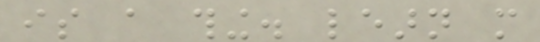is a thing. learn more
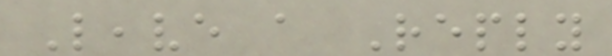Leave a Reply
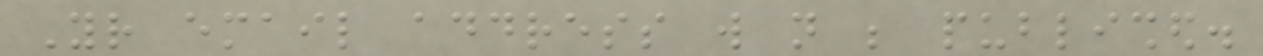Your email address will not be published.
